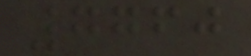7760
